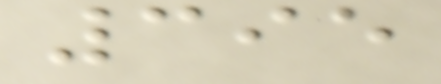395
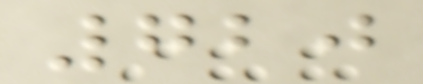720
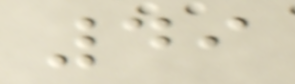49
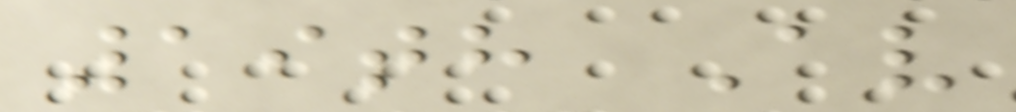19th Av
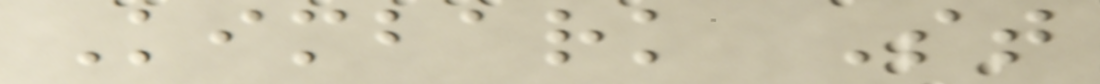Kimbark St
